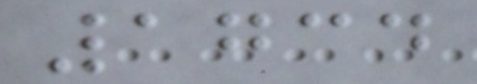1734
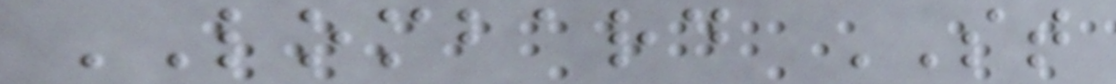LOMBARD ST
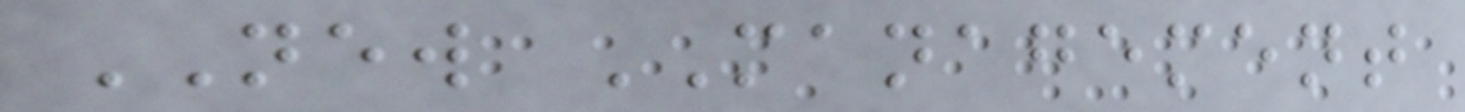NEW MANAGEMENT
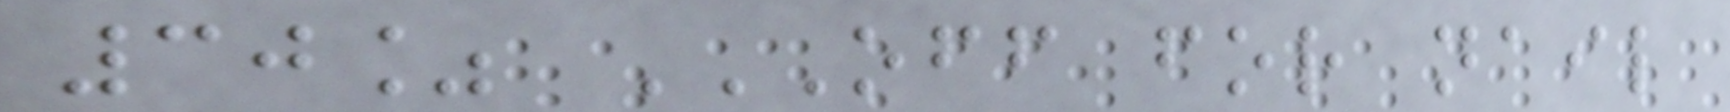30% OFF FOR NAIL
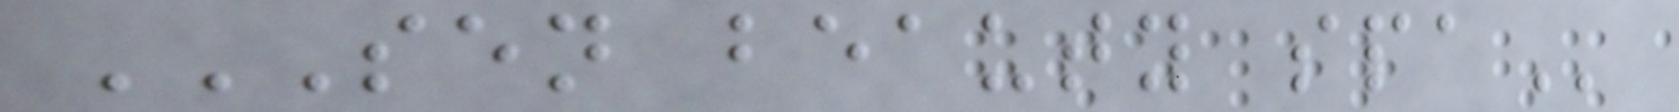SEN BEAUTY SPA
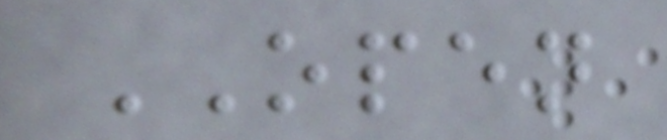OPEN
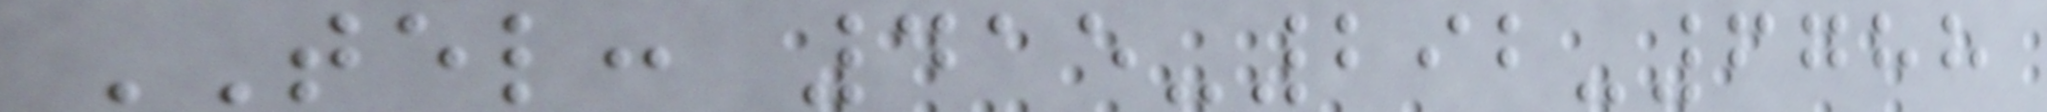TEL: 415-292-6788
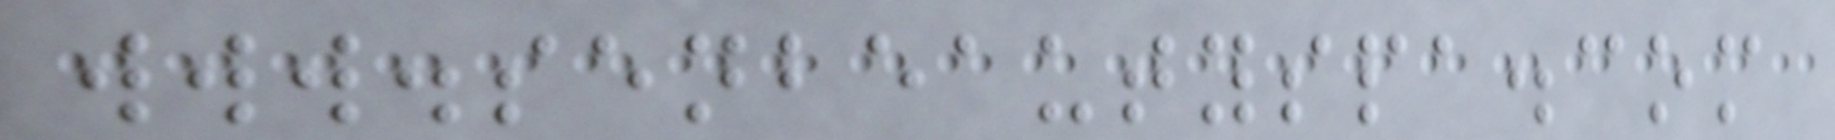www.senbeautyspa.com
